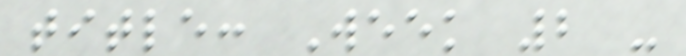title: Week 2 -
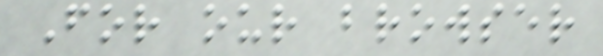For our browser
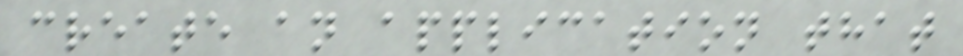create an application that
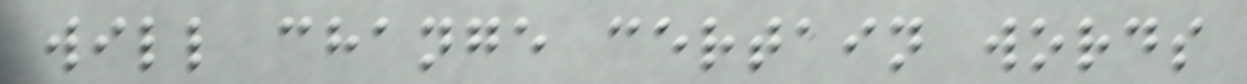will change certain words
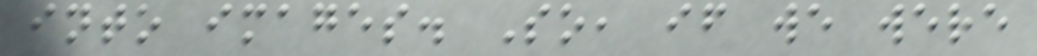into images. So, if we were
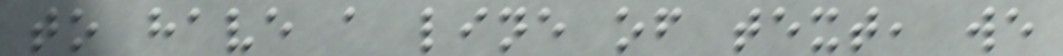to have a line of text, we
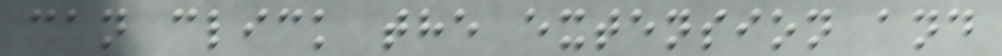can click the extension and
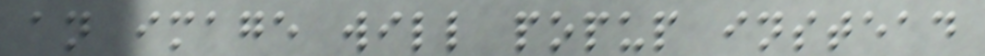an image will popup instead
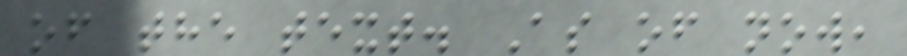of the text. As of now,
